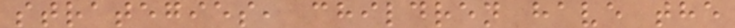strategies, children have the
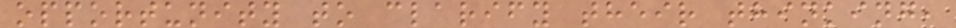opportunity to clarify their thinking,
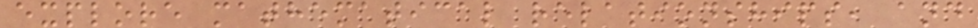explore mathematical relationships, and
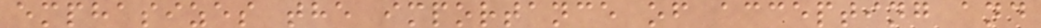emphasizes the importance of accepting and
